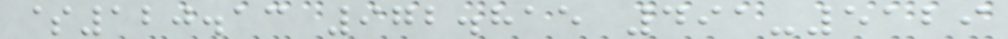$120.13 972.815 491-5129
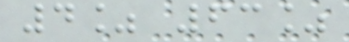4% 63%
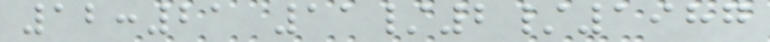12:21 11/2/1987
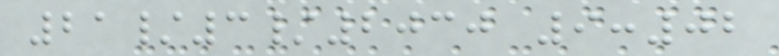21/3/2030 9:02
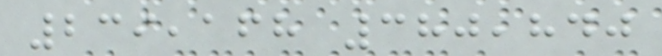239,168 380,840
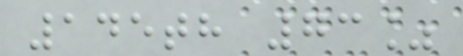145th 73%
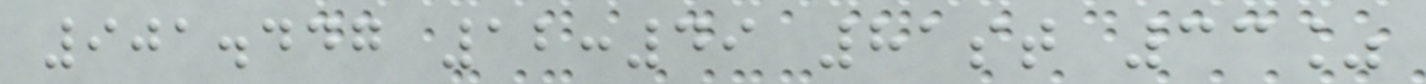901.447 12:49 81st 33%
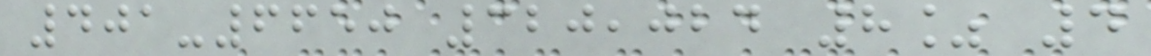401-6650 320,024 8% 4
